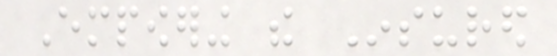Empowering the Insured
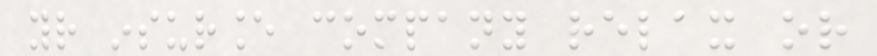your insurance company relax or
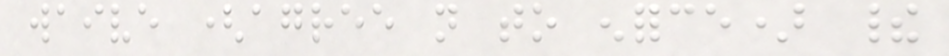waive (agree not to enforce) their
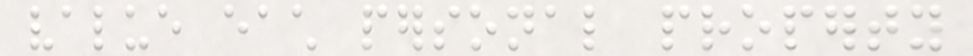value each personal property
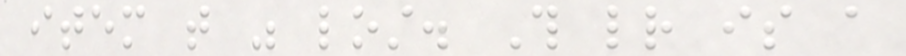item that was lost. This letter is a
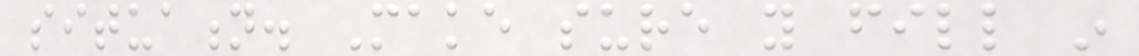situation. Make sure you fill in
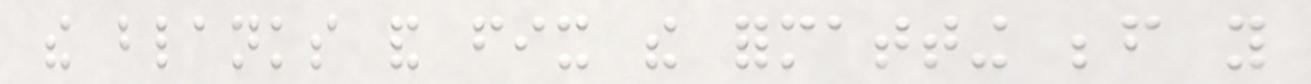the blanks and fix the formatting before you
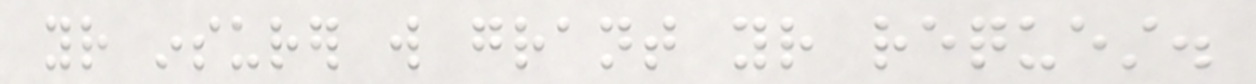your insurer will grant your request.
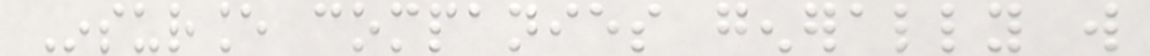Insurance companies generally will
